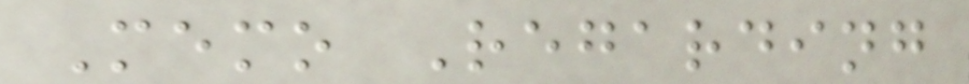Memo Regarding
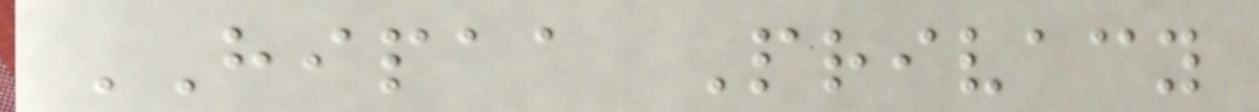HIPAA Privacy
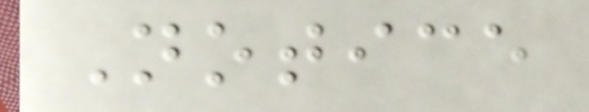Notice
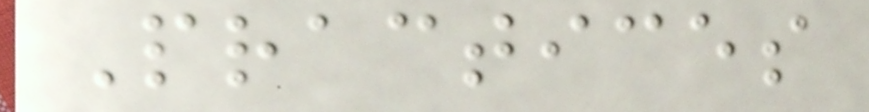Practices
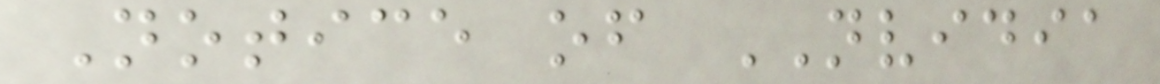Notice of NVIDIA
